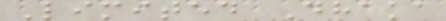Limited Dhaka
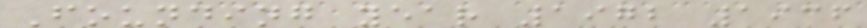Founding year 1972 1936
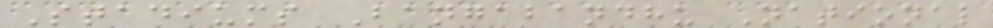Stadiums Bangabandhu National
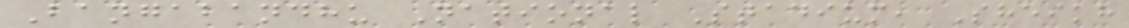Bangabandhu National Stadium, Sheikh
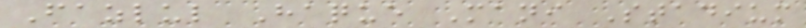Fazlul Haque Mani Stadium
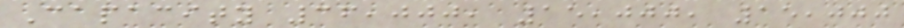Capacity 36,000, 15,000, 15,000
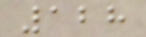128
